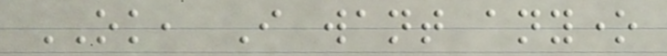OK, I want anyone
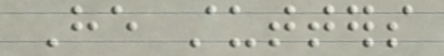He stutters
